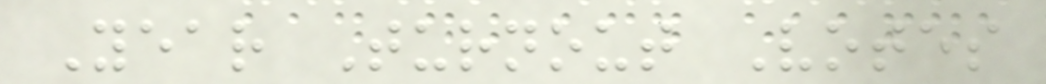Year Turnout Votes
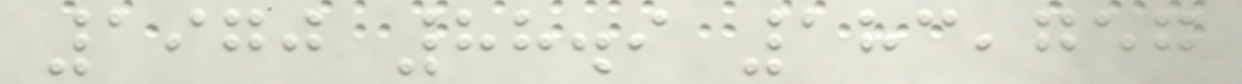1970 88.9 183,757
